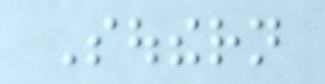Southern
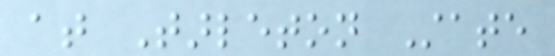at Tarleton State
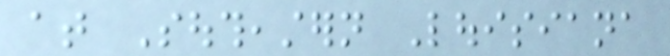at Southeastern Louisiana
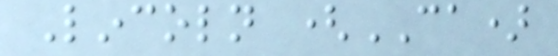Lincoln (CA)
